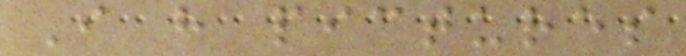I have pictures
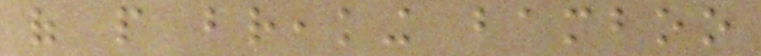of people breaking bamboo
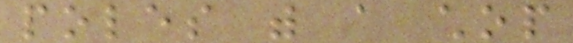poles with a chop
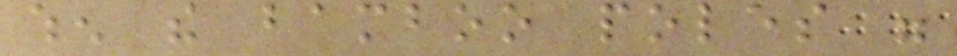when the bamboo poles were
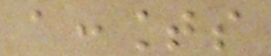accounts
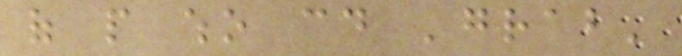of people who could 'grab'
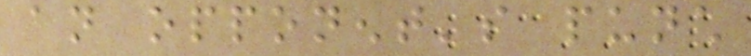an opponent's punch
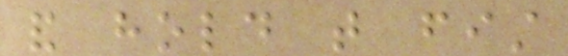and hold that fist
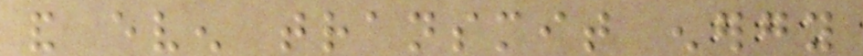and even transmit energy
